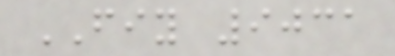FIY 9031
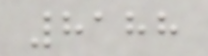8188
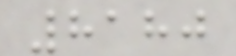8180
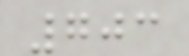703
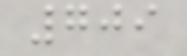709
